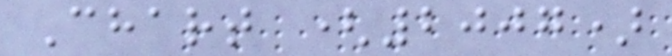Chart (2007)
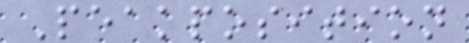Peakposition
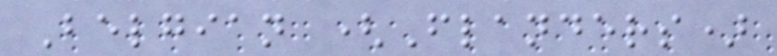Belgian (Flanders)
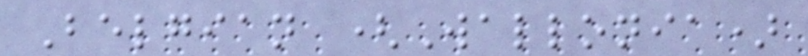Belgian (Wallonia)
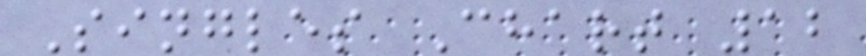Singles Chart 12
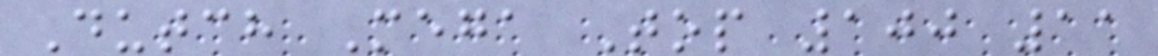Dutch Mega Top 100 11
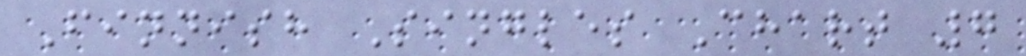Finnish Singles Chart 7
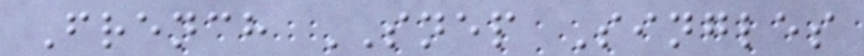French SNEP Singles
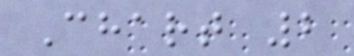Chart 2
